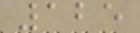125
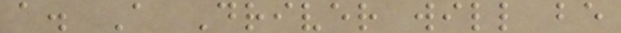a. A Driver will be
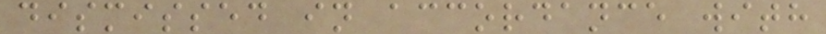dismissed in accordance with
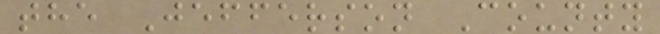the Jefferson County
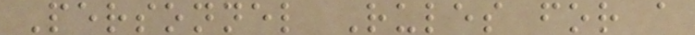Personnel Rules for a
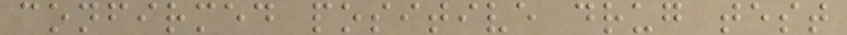confirmed positive drug test
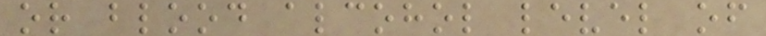or blood alcohol level of
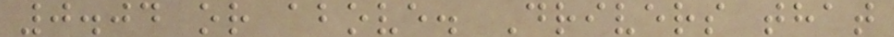0.04 or above. Drivers that
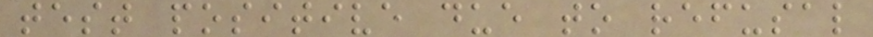test positive due to refusal
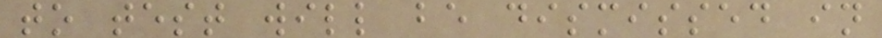to test will be dismissed in
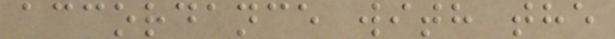accordance with the
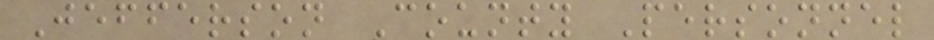Jefferson County Personnel
